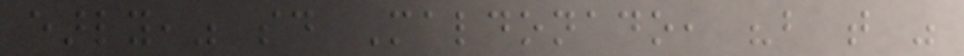early," said Maldonado, "but that was
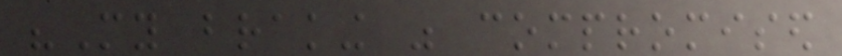"My braking was compromised
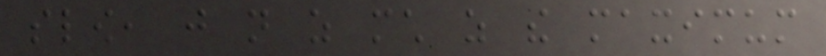slow, just not as much as the maximum
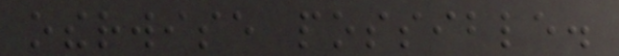otherwise possible.
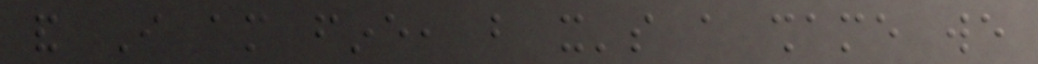and I am fine, but it's a shame we
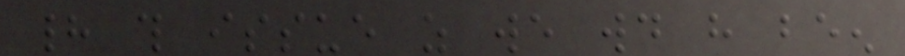had this issue as we would have been
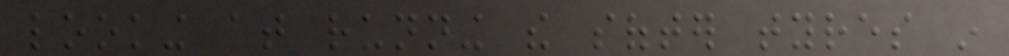looking at running the softer tyres in
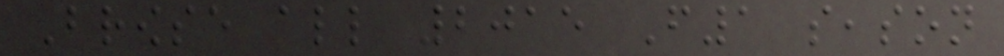Browse all 2015 F1 season
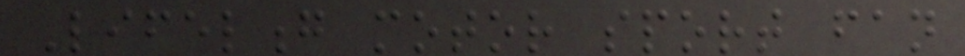Lifelong motor sport fan
